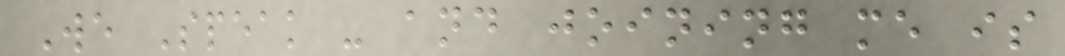We Speak - and joining me is
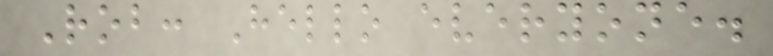Rob: Hello everyone.
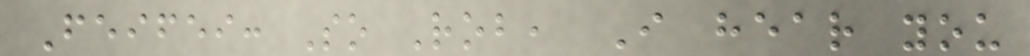Feifei: So Rob, I hear you
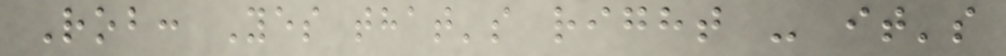Rob: Yes that's right - it's
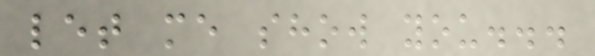let me show you...
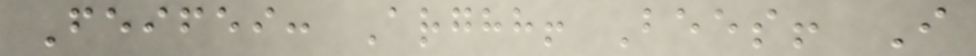Feifei: Arghh! Bees! I
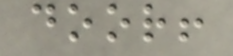door!
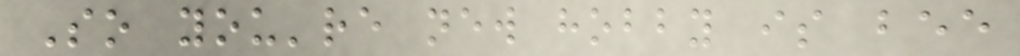So you're new hobby is bee
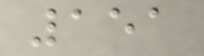151
